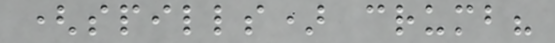(spills) crumb?
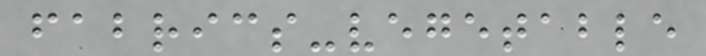fabrics-vegetable
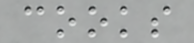cooks
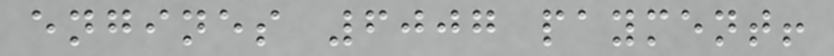engines 6007 payment!
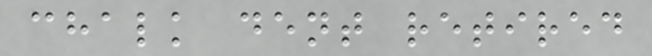chalk dent retired
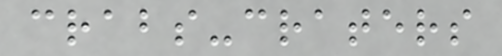crabs-craters
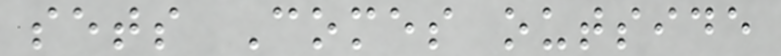sets Comes outside
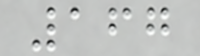167
